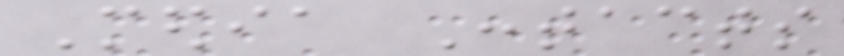Media Contacts
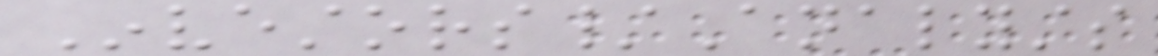Investors/Analysts
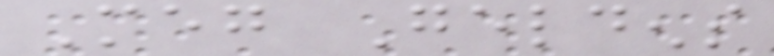Meg Geldens
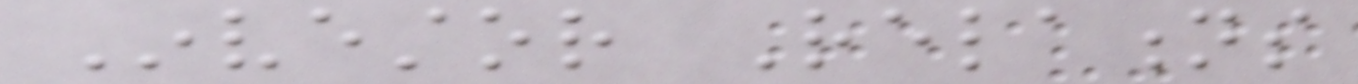Investor Relations
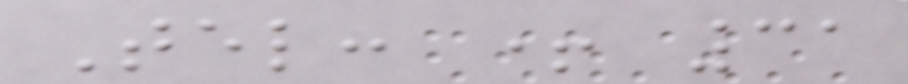Tel: + 31
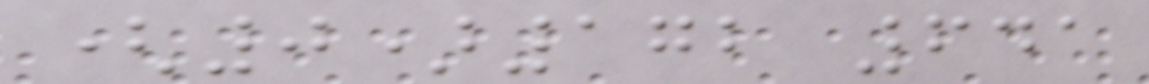(0)172 641
